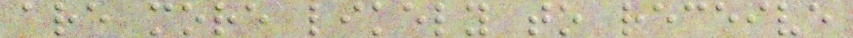are more likely to receive
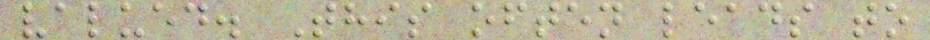valued. This often leads to
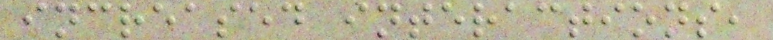increased interactions,
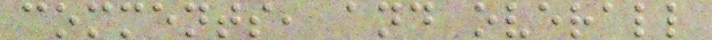comments, and overall
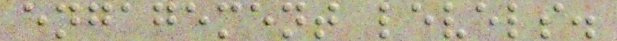engagement levels.
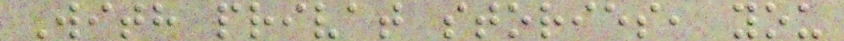With privat stories, you
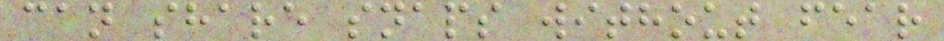can share snaps without fear
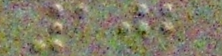102
